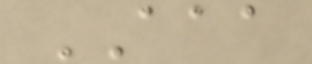AAA
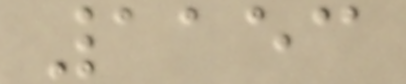1153
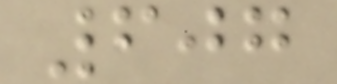607
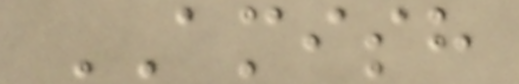AMISH
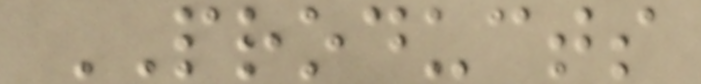PRODUCTS
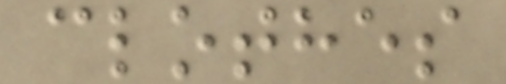clothes
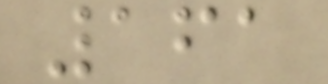161
